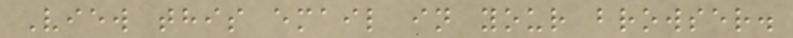View this email in your browser.
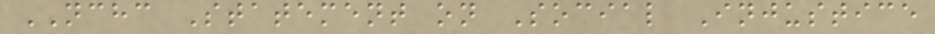NCHC Statement on Social Injustice
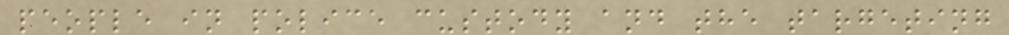people in police custody and the targeting
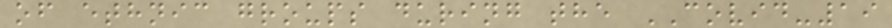of ethnic groups during the COVID-19
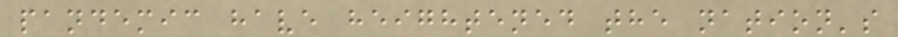pandemic have heightened the nation's
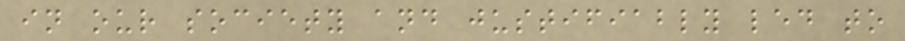in our society and justifiably led to
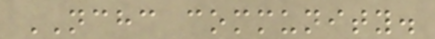NCHC community.
